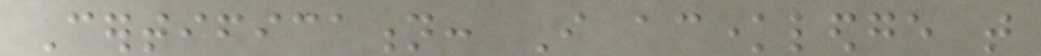Certification: I acknowledge that
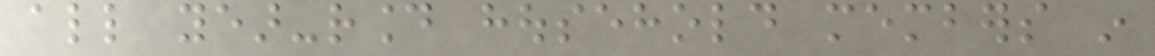all year-round household members in
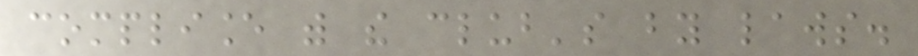compliance with the club's by laws.
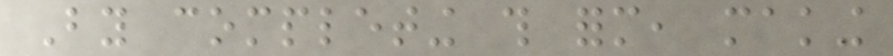By completing this form, making
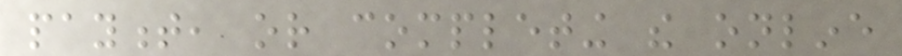payment, or completing the online
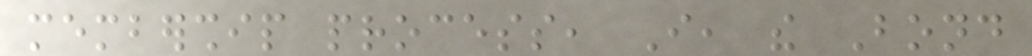membership process, I, the Bond
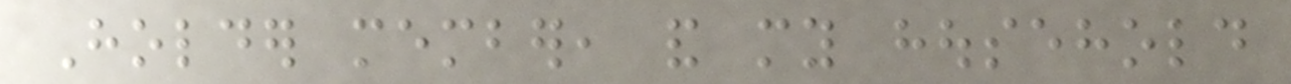Holder member, and my household
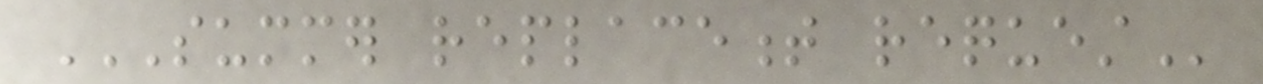SUMMER REPLACEMENT REQUEST
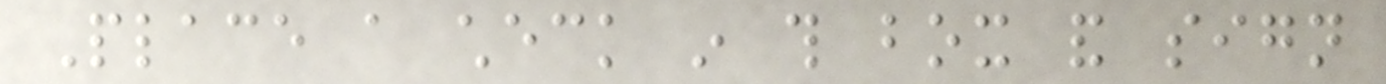Place a check in this box and sign
